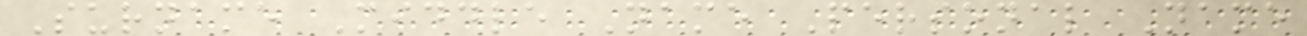Surname Middle Name Personal Name
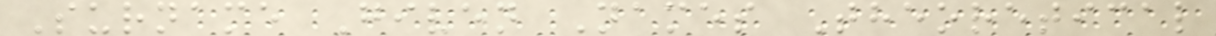Surname Given Names Theoretical
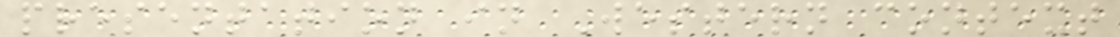presentation in Western context
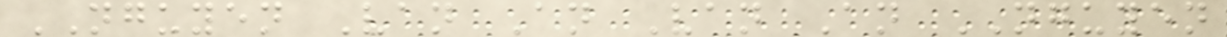NGUYEN Van An Van An NGUYEN
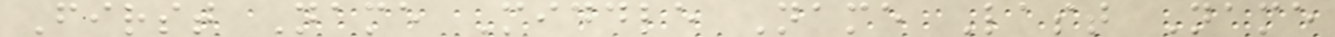First Name Middle Name Last Name
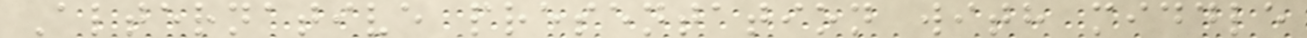Alternative presentation with middle
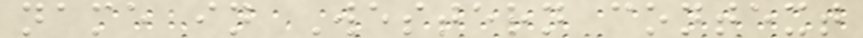name in Western context
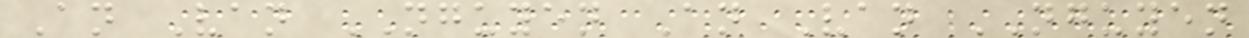An Van NGUYEN An Van NGUYEN
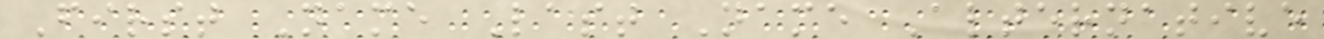First Name Last Name Alternative
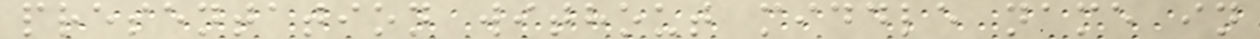presentation without middle name in
